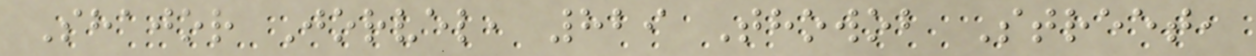Shajor Jorvel, 829 Thowob Street,
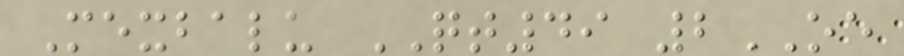Mexbalu QT49 2OE
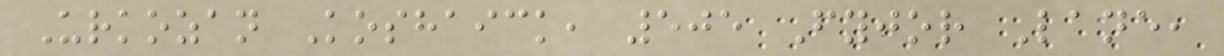Urkozan Koshaick, 505 Fyjor Lane,
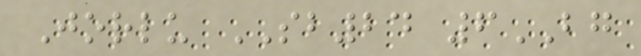Jorlu SB24 6BG
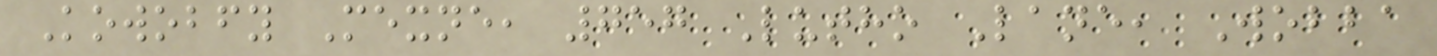Kowobfy Mexne, 757 Lutho Lane, Wobba
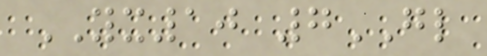YX10 7GL
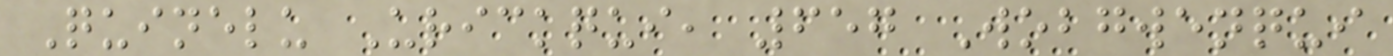Quinelu Urickqui, 657 Wobgwenqui
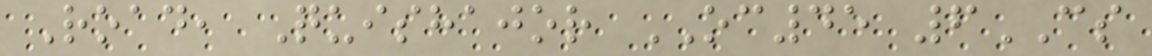Road, Quishajor OC45 6CS
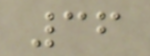36
